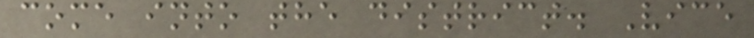come into the district. Vice
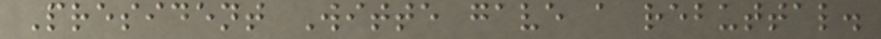President Witte gave a rebuttal.
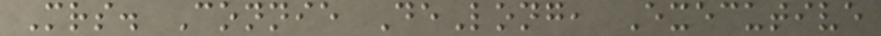Mrs. Connie DeLong, Executive
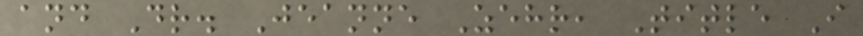and Dr. Jeanne Zehr, Title I
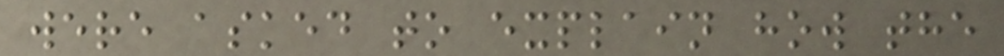were asked to explain how the
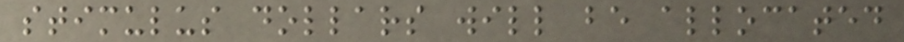stimulus dollars will be allocated
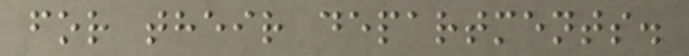for their departments.
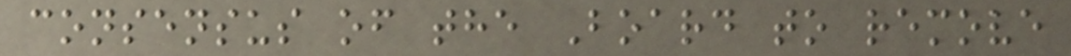consensus of the Board to remove
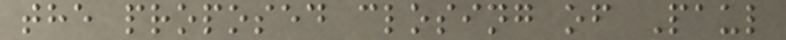the proposed closing of Paul
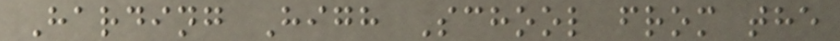Harding High School from the
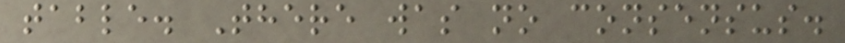table. There was no consensus.
